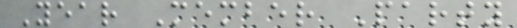Year Member Party
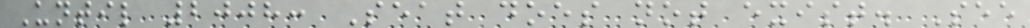Until 2008: Seat does not exist. See
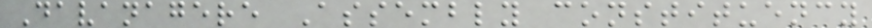Davanagere Assembly constituency
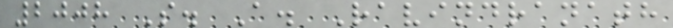2008 S. A. Ravindranath
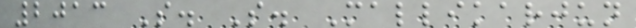2013 S. S. Mallikarjun
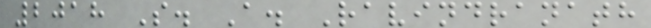2018 S. A. Ravindranath
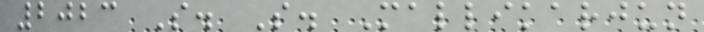2023 S. S. Mallikarjun
